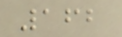162
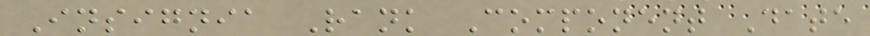Insignia Rank Component Date
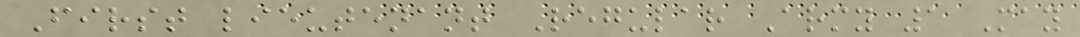First lieutenant Regular Army 1 May
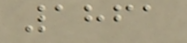1861
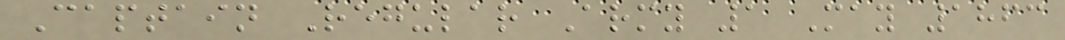Captain Regular Army 1 May 1863
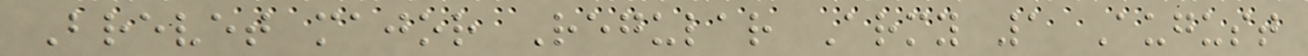Brevet major Regular Army 1 August
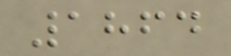1864
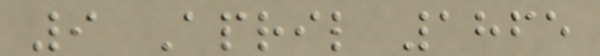9 April 1865
